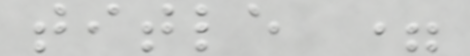title =
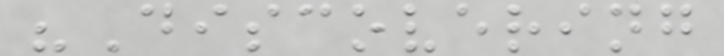"Discovering
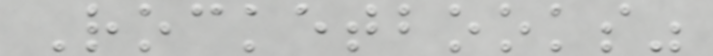Rocketbooks"
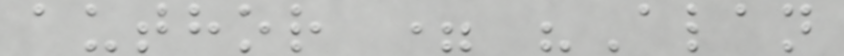author = "Alan
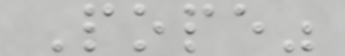Pope"
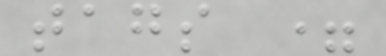tags =
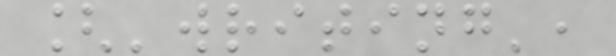['writing',
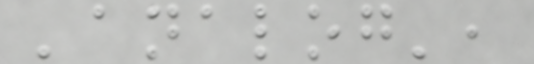'analog',
